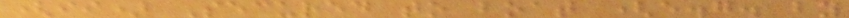(ii) Secured to boat (e.g. by
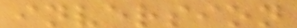inversion
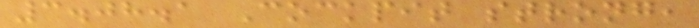3.08.1 Cockpit strong,
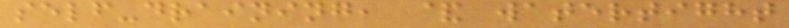self-draining, & watertight
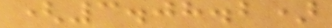(3.08.2)
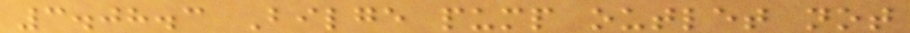3.08.3 Bilge pump outlet not
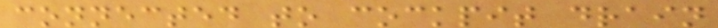connected to cockpit drain
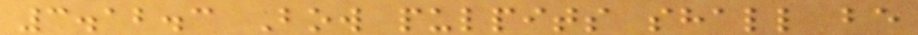3.12.3 Bow pulpits shall be
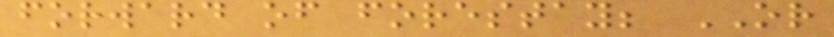forward of forestay; OR
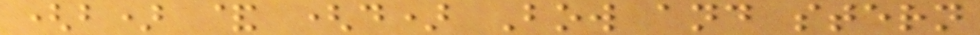(b) & (d) Bow and stern
